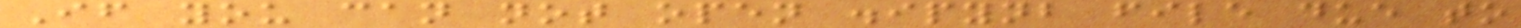If you can not open .ipynb file due to
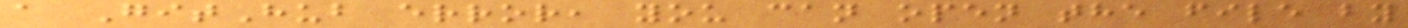a GitHub error, you can open the file by
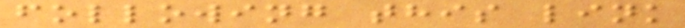following this link
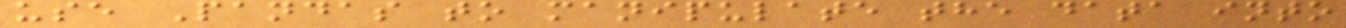use Pandas to manipulate the data into
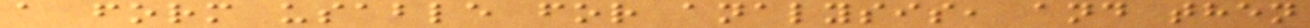a form usable for analysis, and then
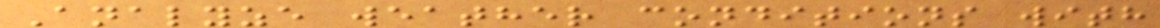Analyze weather conditions with
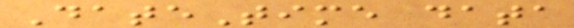DateTime data
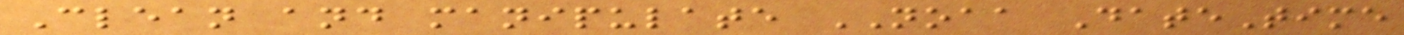Clean and manipulate NOAA DateTime
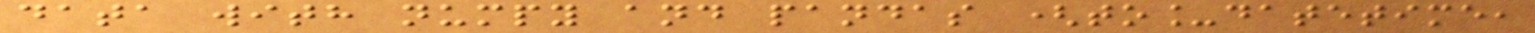data with numpy and pandas (to_datetime,
